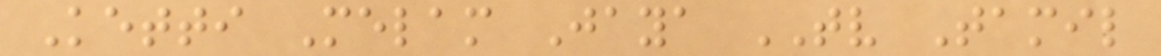Ketti Melam Jaya TV Tamil
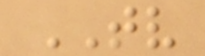TV
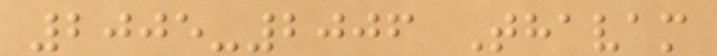2005-2006 Thavam
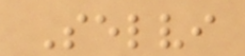Selvi
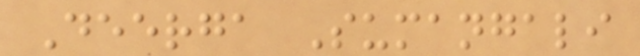Deerga Sumangali
